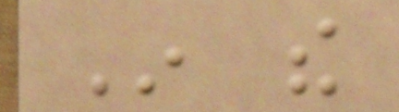In the
